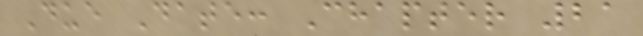Due Date: Chapter 21
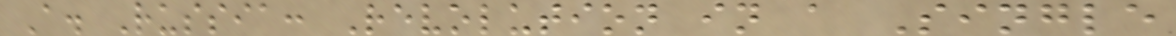A. Russia: Revolution in a Single
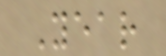Year
